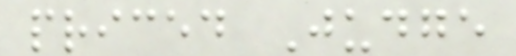priced Judge
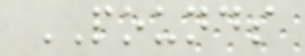POUNDS
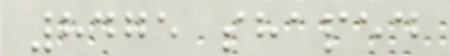8475 shaped
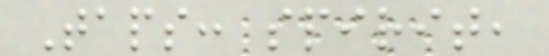Taps: spirit,
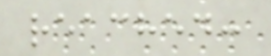reached:
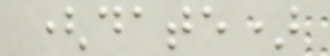(date)
